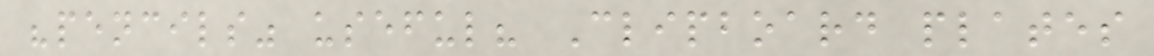"pencils" useful? Clipboard plates
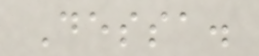Dessa.
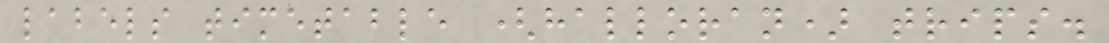labels timetable (halloran) trips.
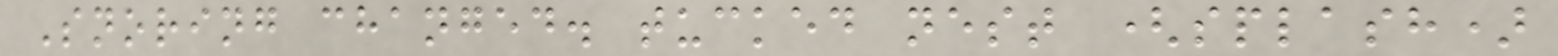Snoring changed. tucked nest (splash)
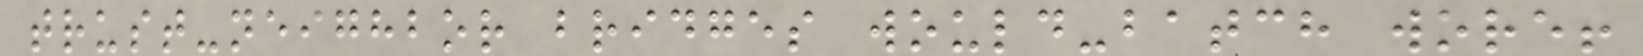trust-neighbor bridges would-batch wore!
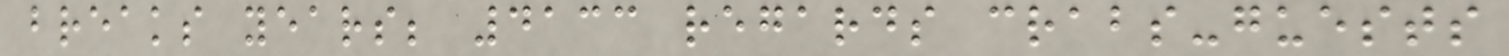breaks years; 4133 regards crabs-guests
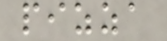pizza
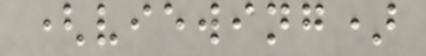(viewing)
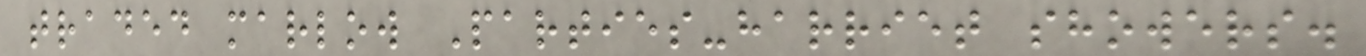traded marlow Parties-harriet showers.
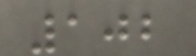102
